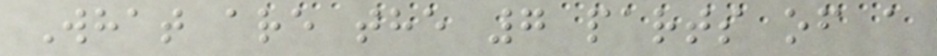What are the 7 parts of a
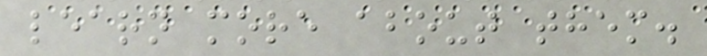learn more about them.
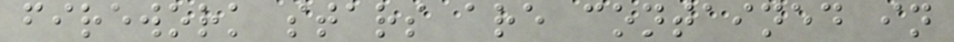firework stars are contained in
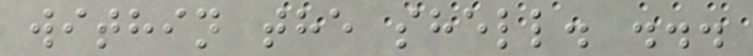within the shell. ...
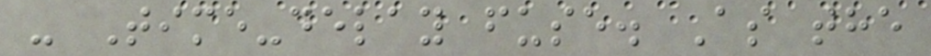- Time-delay fuse. As the
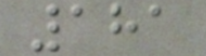181
